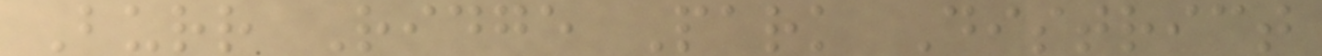Burr Ridge Park District
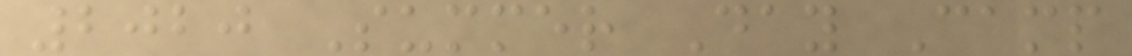2020 Summer Day Camp
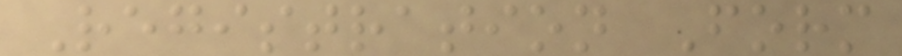Registration Form
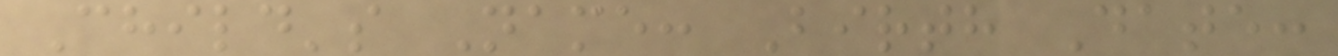Child's Name: Birth Date:
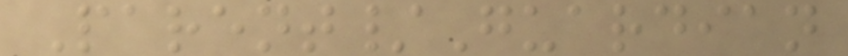Parent/Guardian
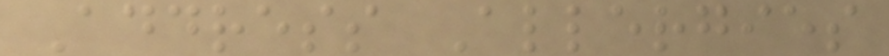Address Allergies
